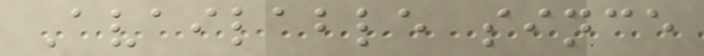Available since
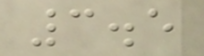3.5
